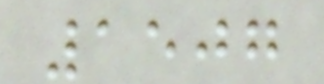1507
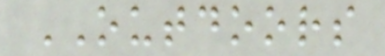OUTDOORS
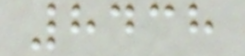8438
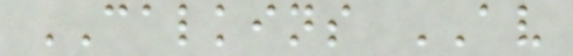CALKINS AV
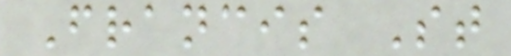Francis St
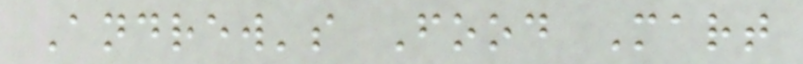Andrew's Food Mart
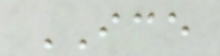ICE
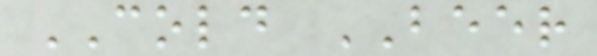COLD BEER
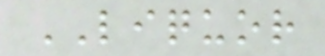LIQUOR
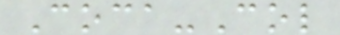Coca-Col
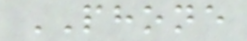PHONE
